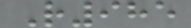R985
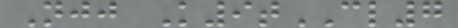Njj K9tCL7
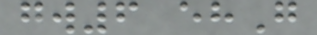gw6 ehG
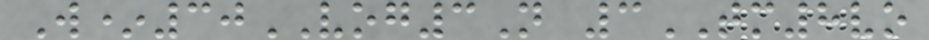W*30VOG3N 3TM8vo
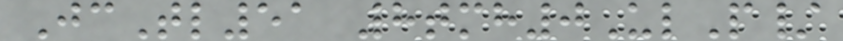JcTl51 8tmh0UlP/
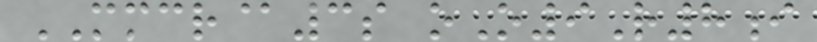MMCR@3s oO9R8i
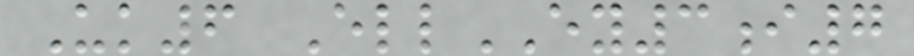Uk6 EllEY3i7
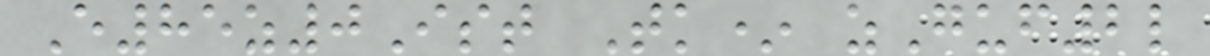E85z0Ist Tk* zGuf2l
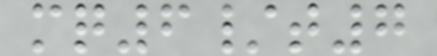mq6/t7
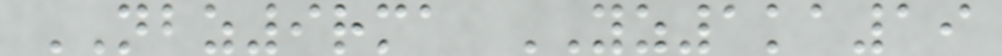NBZ9rma YZ1ka19
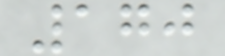170
